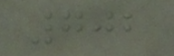702
